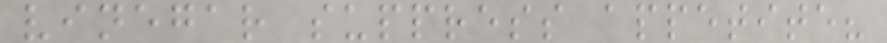vinegar suppress appetite?
